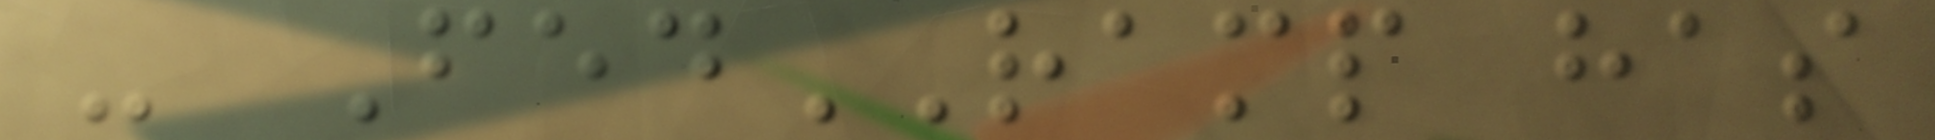- FedRAMP has
